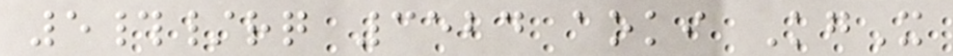5#/rq 3524 aoki KgX
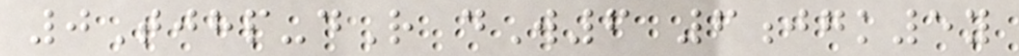0Tjhp-dR dW6 6jgk5y
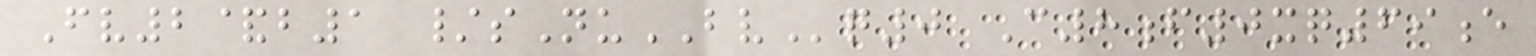Fv2&b1 /sNuBVq0 C8f0xq69e
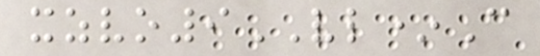xzvo9VL*C
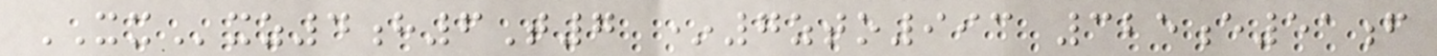XXxz4h6T7 *7zto993 325e51f
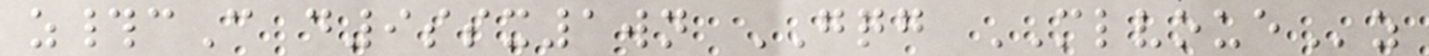z#cC d9ssx1wn GQG MLVOUEz
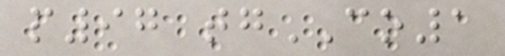p97 tgCO1
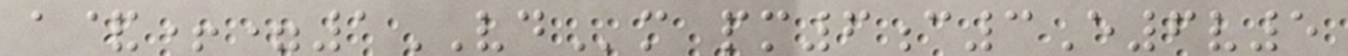a&+=1VDm pm6c3E6v5
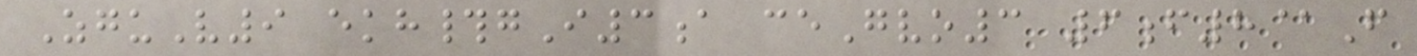ZguV9 ekh#gI3a ceGvo3 6f8@F
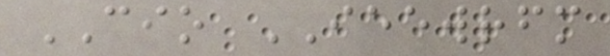CIO IEEWRFM
